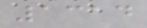1314
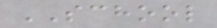SCHOOL
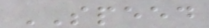SPEED
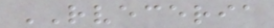RVECERIA
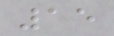15
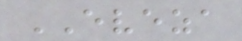EVEZA
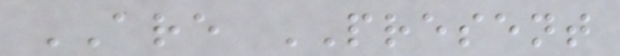ARE PRESENT
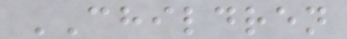CHILDREN
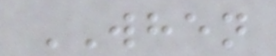WHEN
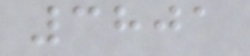3801
